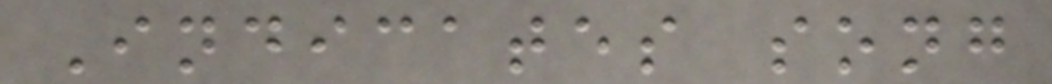Indicates song
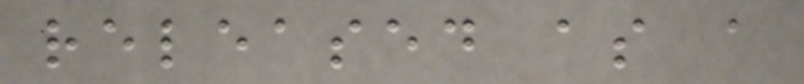released as a
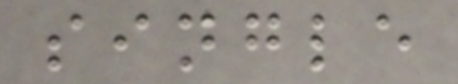single
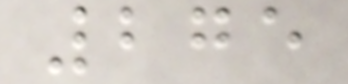275
